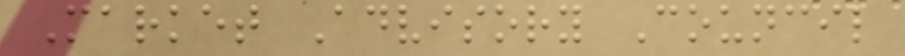Market Advisory Council
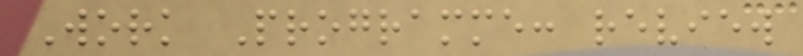Work Programme: review
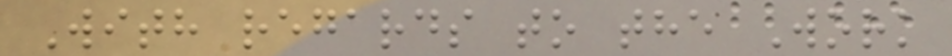With regards to the Work
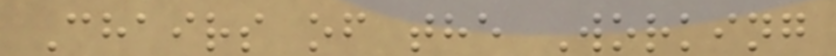Chairs of the Working
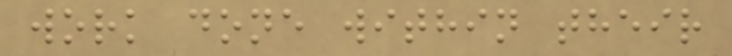work done within their
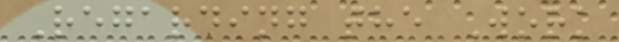Regarding the Work
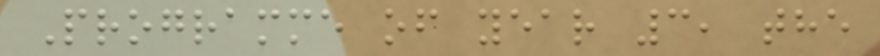Programme of year 3, the
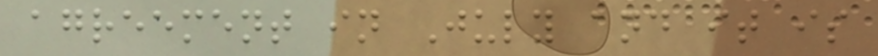agreement in July and it is
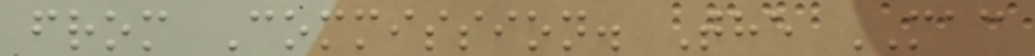from Commission. The MAC
